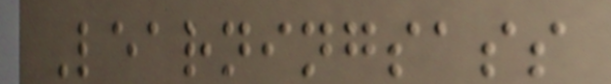Learningsass
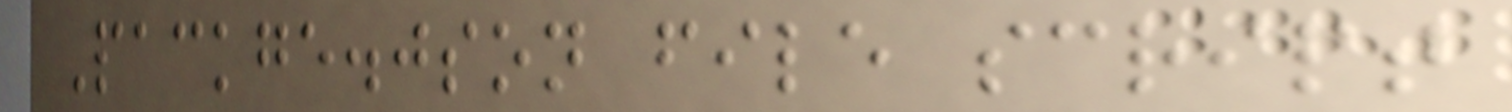Packge.json file script
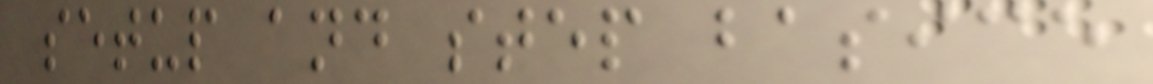setup and step basice
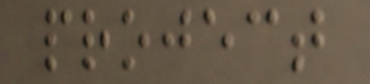project
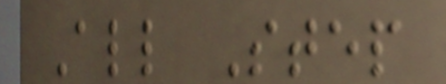All Step
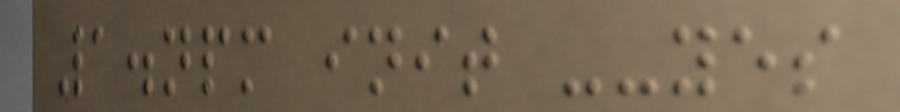1.npm init --yes
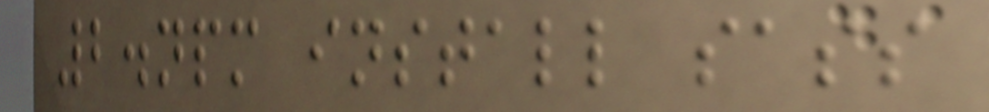2.npm install sass
